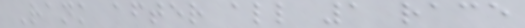Rank after all 1 race
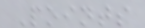Points
